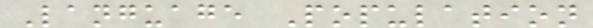Language Population
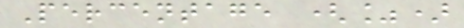Percentage (%)
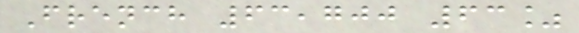French 63,700 63%
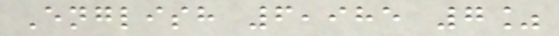English 6,985 7%
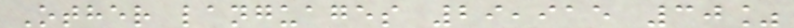Other languages 29,915 30%
